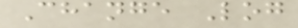Change Log
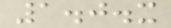1.0.x
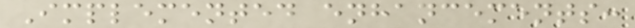Implemented enhancements:
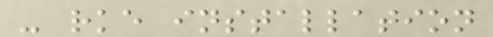- rke installation
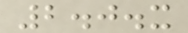2.0.x
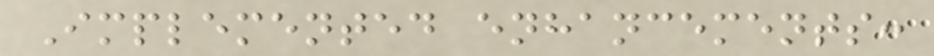Implemented enhancements:
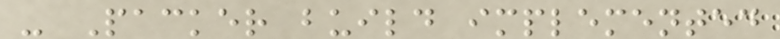- Packer build implemented
